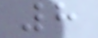8
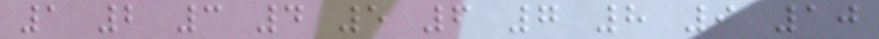1 2 3 4 5 6 7 8 9 10
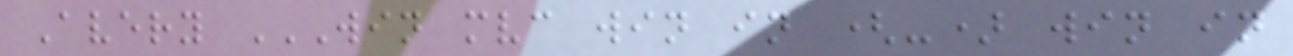Avery WIN MVC WIN IN (-) WIN IN
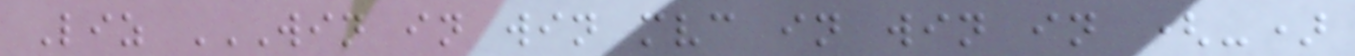Liz WIN IN WIN MVC IN WIN IN (-)
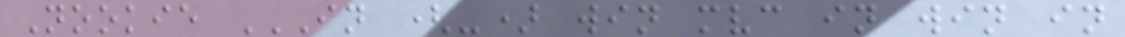Nookie IN (-) WIN MVC IN WIN IN
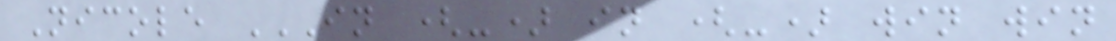Nicole IN (-) IN (-) WIN WIN
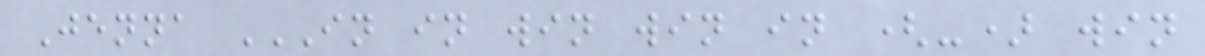Jenna IN IN WIN WIN IN (-) WIN
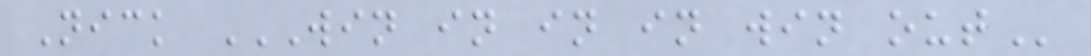Nick WIN IN IN IN WIN OUT
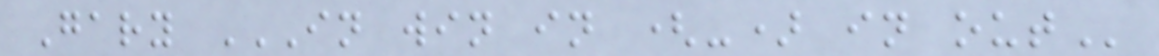Gary IN WIN IN (-) IN OUT
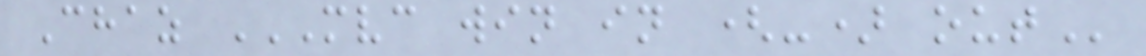Chaz MVC WIN IN (-) OUT
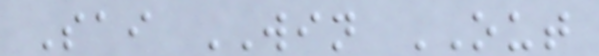Sai WIN OUT
